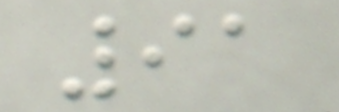91
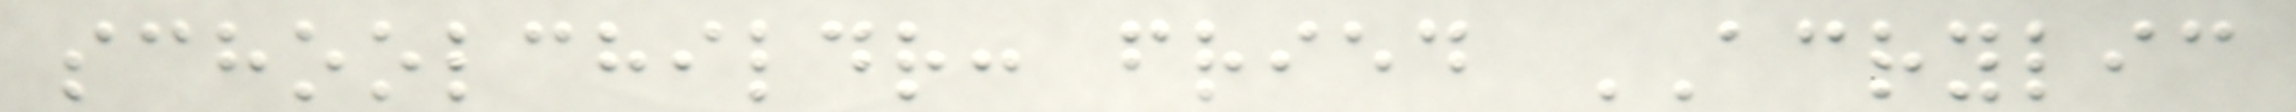schoolchildr: fried ACRYLIC
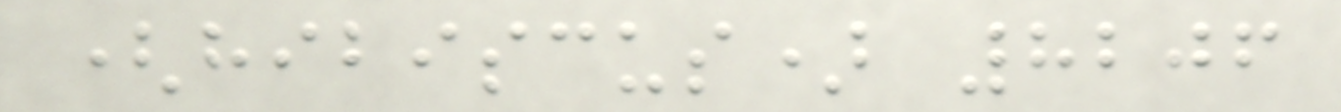(hibiscus) 8206
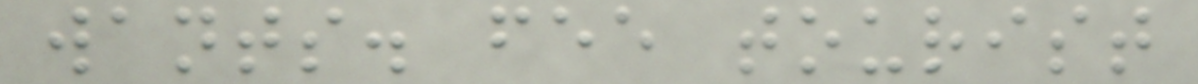wants. fee tourist
